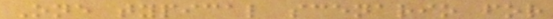One typical scenario for
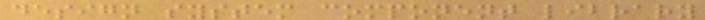design system component library
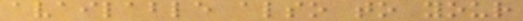available also to your
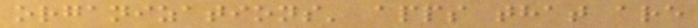organizations' apps that are
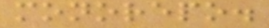monorepo.
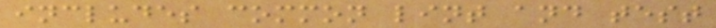includes common lint and test
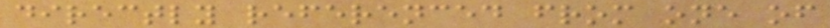directly referenced from one of
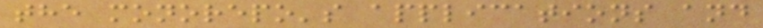the monorepo's applications and
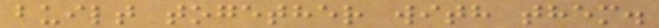built together with them.
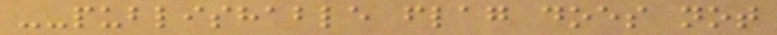--publishable flag does not
